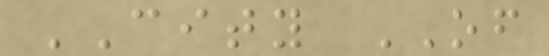CITY OF
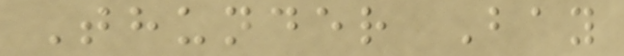Thunder Bay
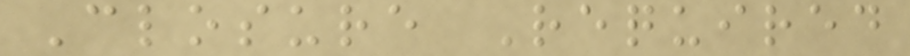Closure Required
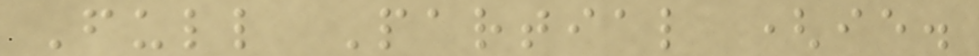Full Partial (ie.
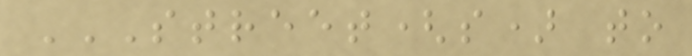STREET(S) TO
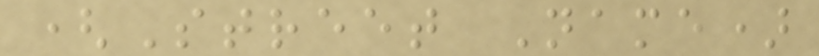(Street Name)
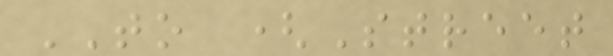TO (Street
